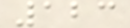123
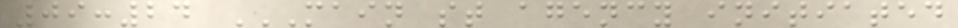09:24 MAIN ST AGENCY INITIATED
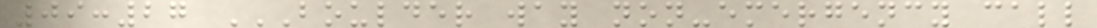09:27 BOULDER WAY NON-EMERGENCY CALL
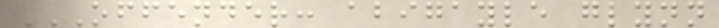OFFENDER: ABIGAYLE GLYNN
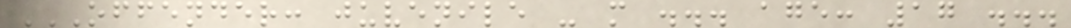OFFENDER: JUVENILE - M ... AGE: 17 ...
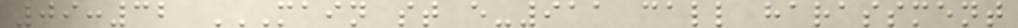09:32 MAIN ST E-911 CALL HARASSMENT
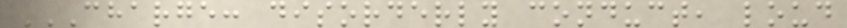CHARGE: DISORDERLY CONDUCT, LOUD
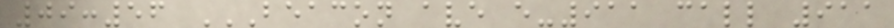09:56 BEACON AVE E-911 CALL 911
